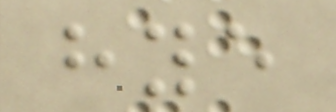hye
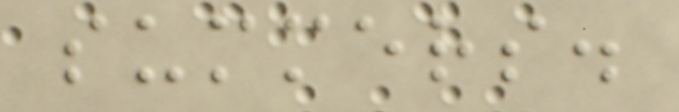summers.
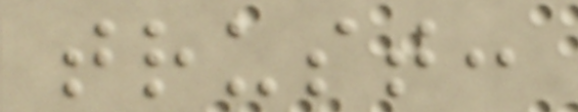trust:
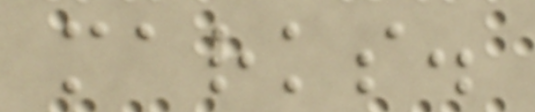marks.
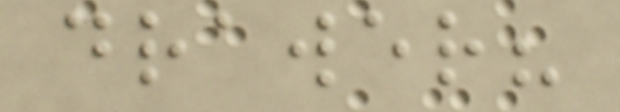drawer?
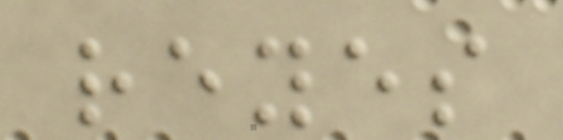reyes
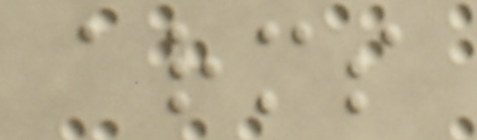arms
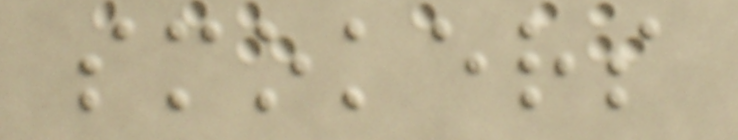smokers
